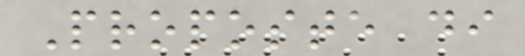Proposte di
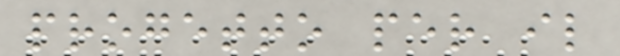progetto per il
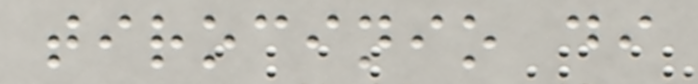tirocinio di
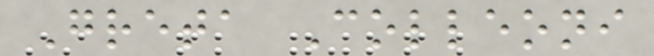Greta Colleoni
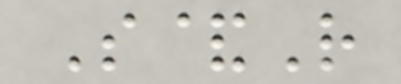S&R
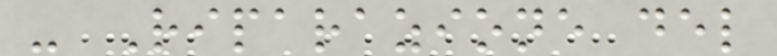- Riparazione del
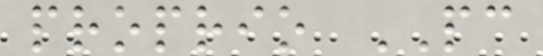proprio PC
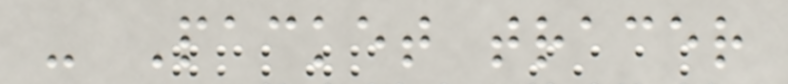- Packet tracer
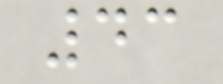43
